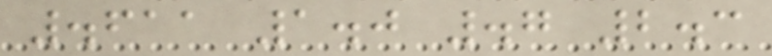.611 1.0 .7 2.3
